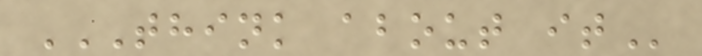THINK ABOUT IT
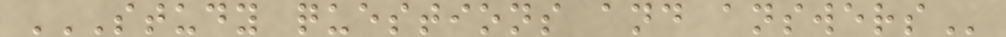STUDY QUESTIONS AND ANSWERS
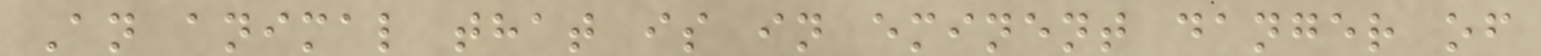An animal that is in eminent danger of
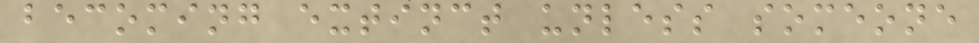becoming extinct unless someone
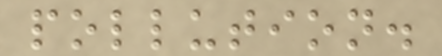pollution.
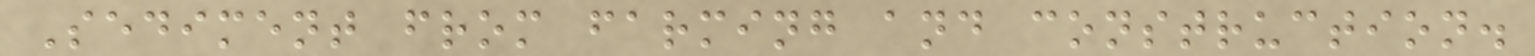Sediment from farming and construction.
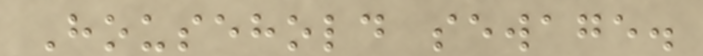Household sewage.
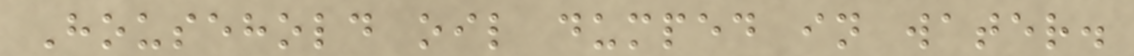Household oil dumped in water.
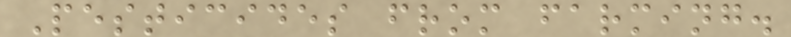Pesticides from farming.
